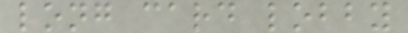long card lobby
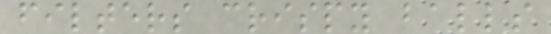filters crispy balls
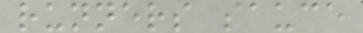runners sauce
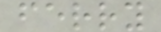ferry
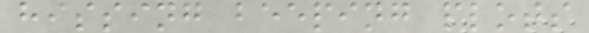hissing beeping plots
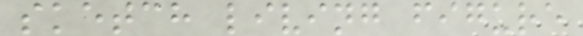sketch living figure
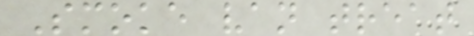Smoke van treat
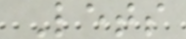Lets
